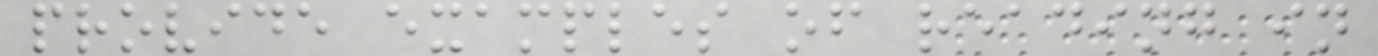provide examples of reading in
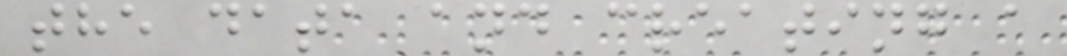the data and creating a
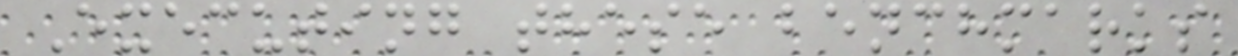Executing these benchmarks
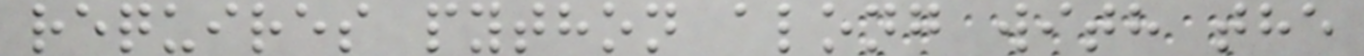requires python along with the
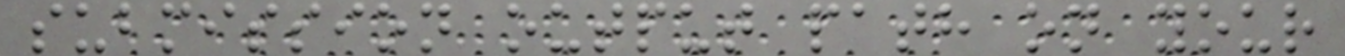submission output path on your
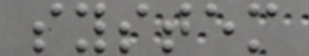system
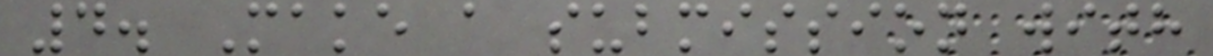4. Make a submission with
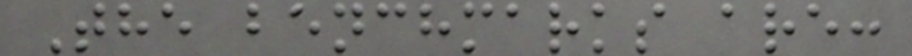The benchmarks are:
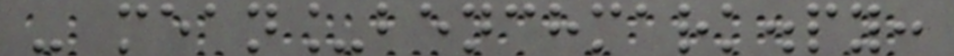- mean_benchmark.py:
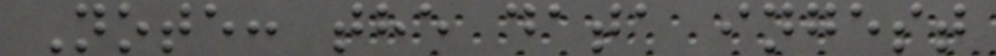Note: the data ingest
